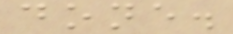done.
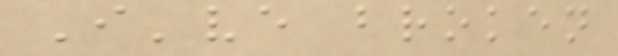I've broken
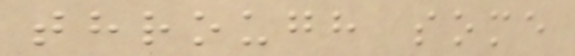through some
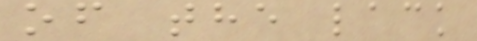of the lack
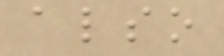also
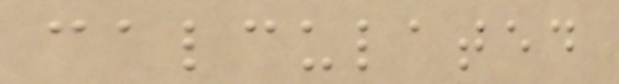calculated
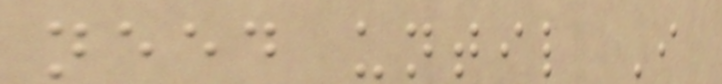need until I
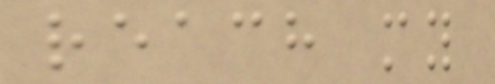reach my
